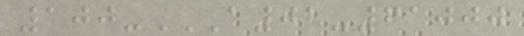100-A02-61000
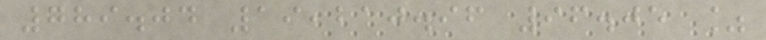789.04 19,210.96 96.05 %
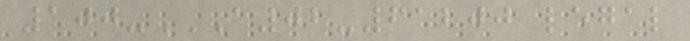100-A02-61200 LEGAL
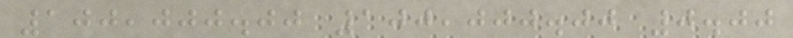100,000.00 100,000.00 0.00
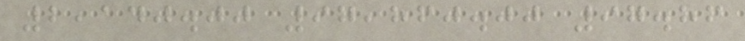2,140.00 97,860.00 97.86
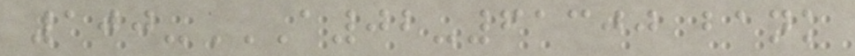100-A02-61300 BANK
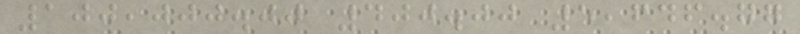100,000.00 400.00 5,646.77
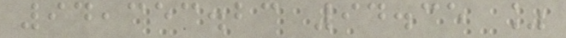94,353.23 94.35 %
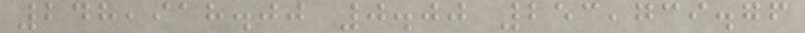248,918.00 0.00 253,739.76
